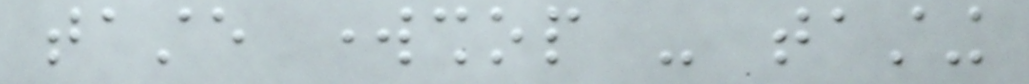taste workshop - tasting
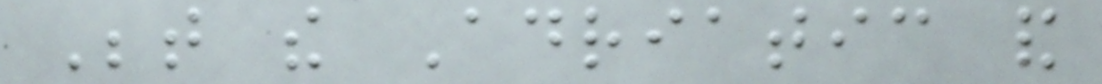Between the Adriatic and
